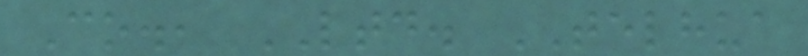Co., LTD. TELHUA
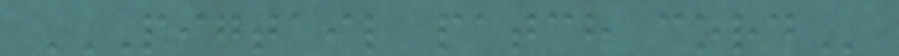PIGTAIL PATCH CORD
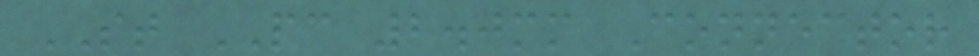ST PC 2.0mm Connector
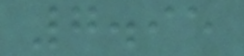7.95
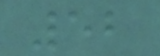52
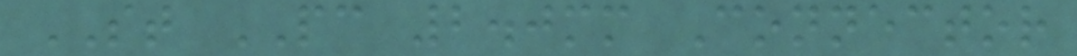ST PC 2.0mm Connector
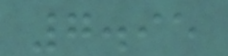7.95
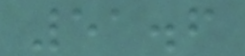51.6
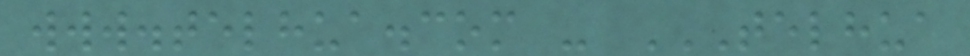www.telhua.com - TELHUA
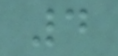4
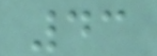43
